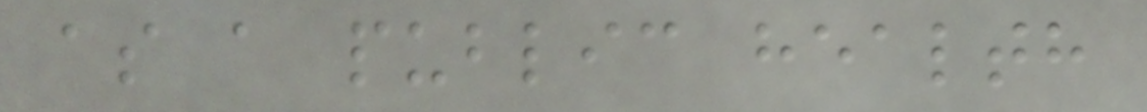as a public health
